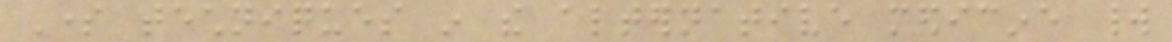Some techniques in the alternative medicine world
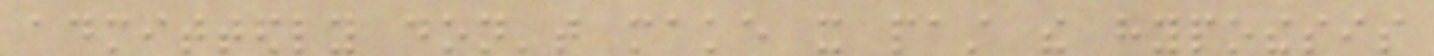admittedly don't make it past the hypothesis
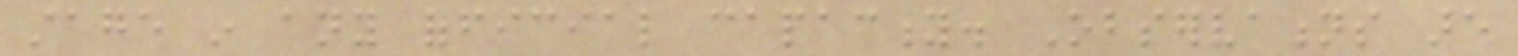stage in any official capacity. Observations are
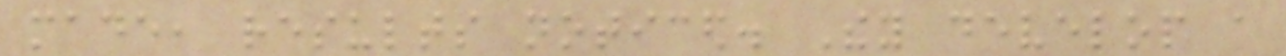made, results noticed. They develop a
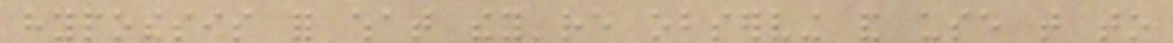hypothesis for what they're observing and use that to
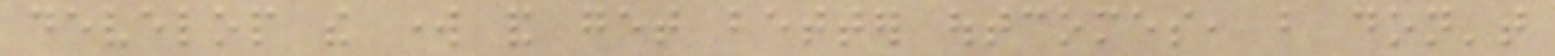develop the work and get better outcomes, but don't
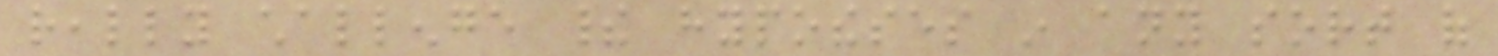really challenge their hypotheses in any sort of
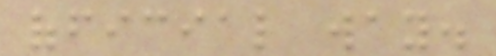official way.
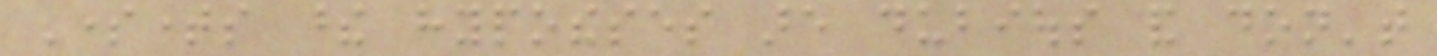Sometimes these hypotheses are dubious and don't
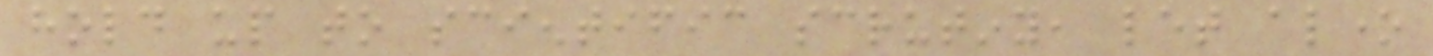hold up to scientific scrutiny, let alone
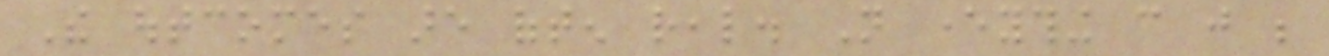The outcomes are often real. Not everything can just be
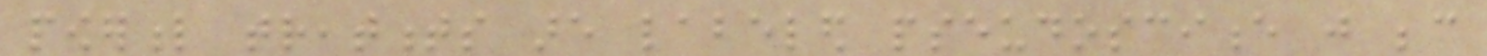powerful treatments are labeled pseudoscience just because
